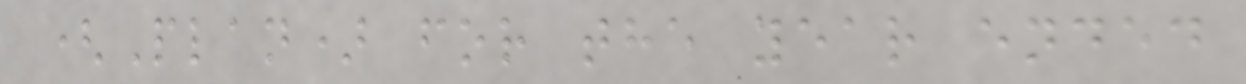(Plan) for the year ended
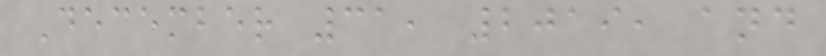December 31, 2019, and
